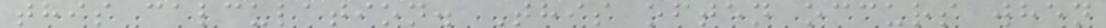this calculation. This often occurs when
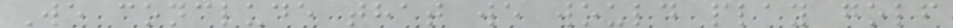We conclude that we would play golf
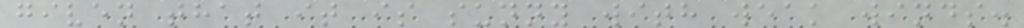given that it is sunny with weak winds.
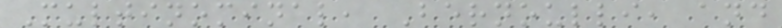Multinominal, Bernoulli, and
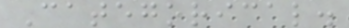Categorical.
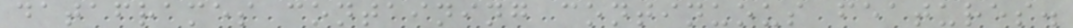dataframes containing continuous features.
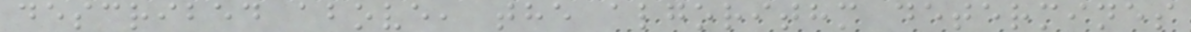described above, the algorithm determines
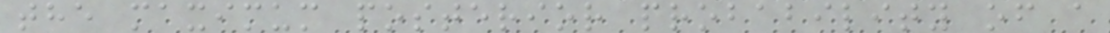the maximum posterior probability of a
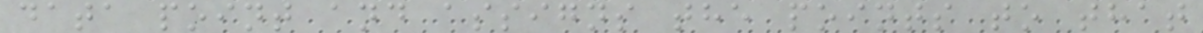data point and assigns the points to that
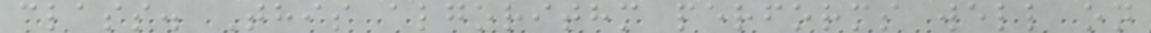class. This algorithm performs well on
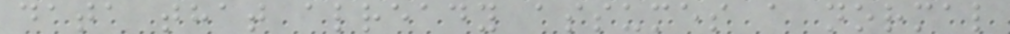data that already assumes a normal
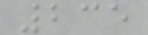235
